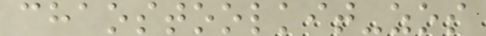chaostoolkit-zos
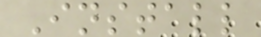Install
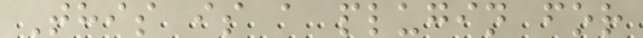This is a plugin for
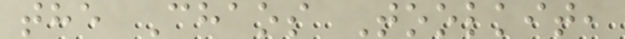the Chaos Toolkit,
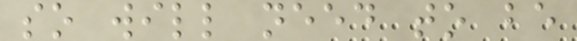so will need to be
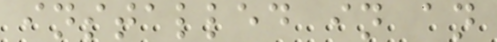installed in an
